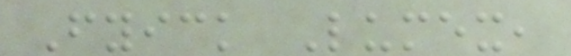Fyick Lumex,
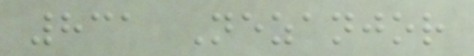831 Nezanjor
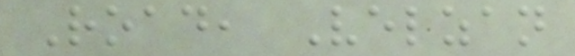Road, Velzan
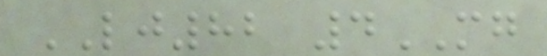LJ82 4MG
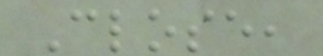Close,
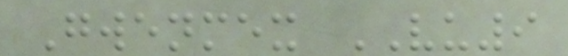Gwenmex VU9
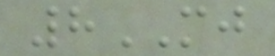8MJ
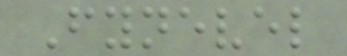Fynevel
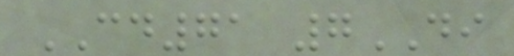CD71 7DI
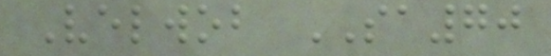Velwob SA70
